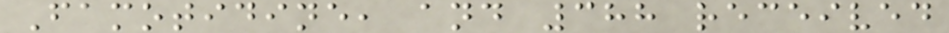Famotidine, and 388 received
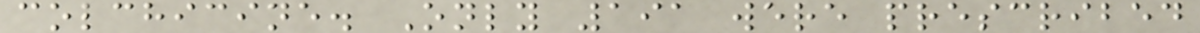colchicine. Only 191 were prescribed
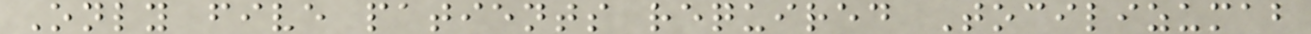Only five patients required Tocilizumab
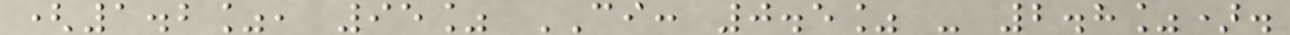(1.2%, 95% CI: 0.5% - 2.8%).
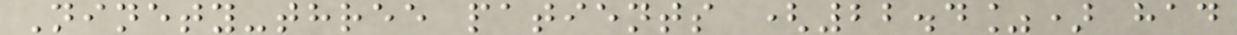Ninety-three patients (22.4%) had
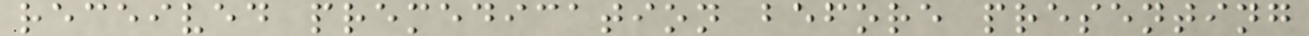received premedication before presenting
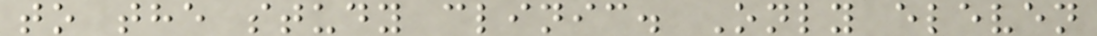to the study clinic. Only eleven
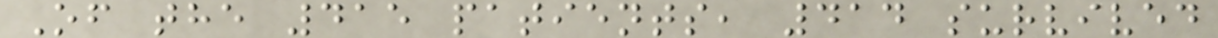Of the 415 patients, 414 survived
